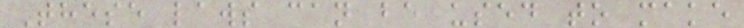These laws can be used to make
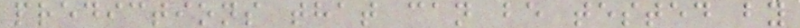predictions that can be tested by
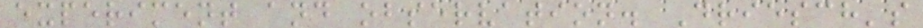experiment and observation. Driesch's
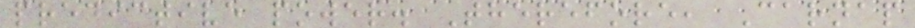predictive power. Therefore, Carnap
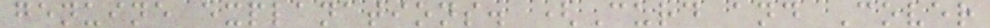genuine explanations. (Curd and Cover
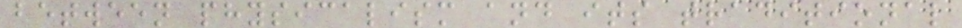between physicalism and its traditional
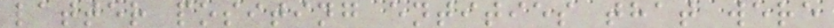latter positing entities that were
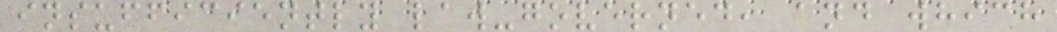insufficiently law-governed, and which
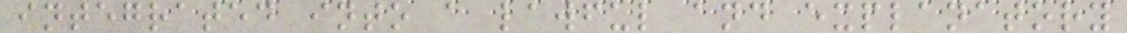integrated into a lawful and explanatory
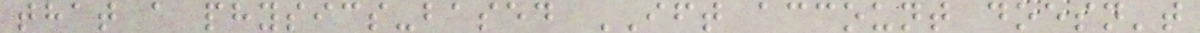that a physics-based IFT account doesn't
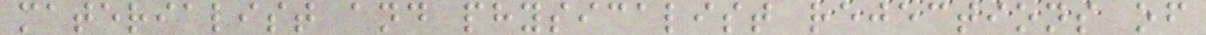materialist and physicalist rejections of
